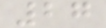27
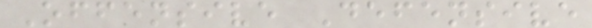Offensive Defensive
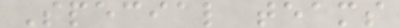Special teams
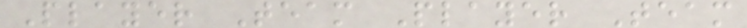Player Team Player Team
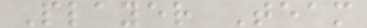Player Team
